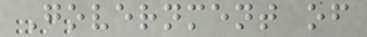Government of
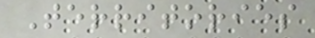Territories
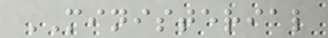MINISTERIAL
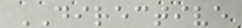DIRECTIVE
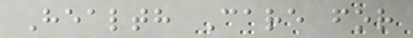Health Care for
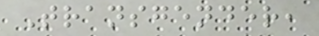Transgender,
